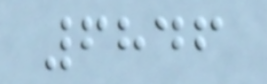6846
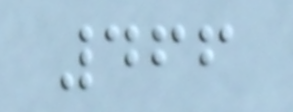466
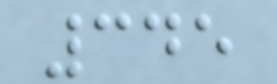345
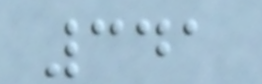341
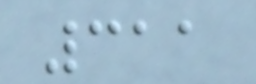311
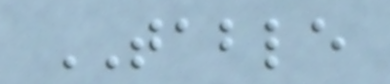TABLE
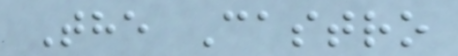The Castro
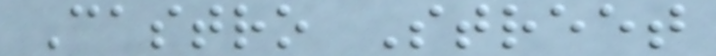Castro Street
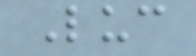Luc
